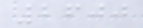2600
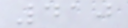410
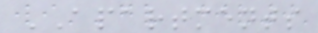APARTMENTS
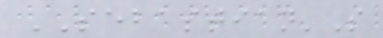SEBASTIAN'S
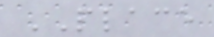PLACE
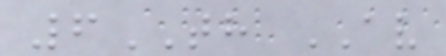6TH AV
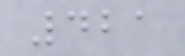421
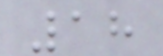18
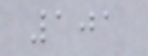101
